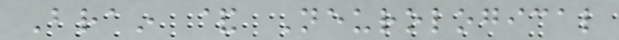Brain & Neurological
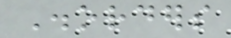Disorders
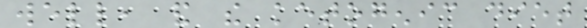well, and the ketogenic diet
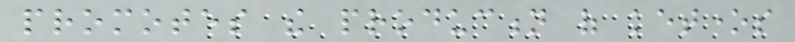promotes the production of ketones
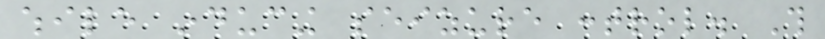while inducing seizure control. This
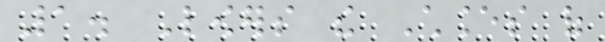1. Lowers the Chances of
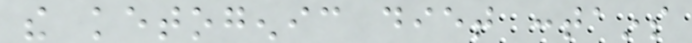the ketogenic diet contains
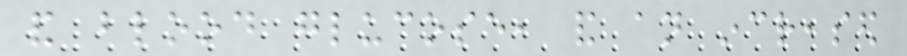and blood glucose, and an increased
